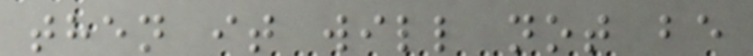then it will not be
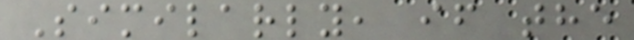Similarly, if the
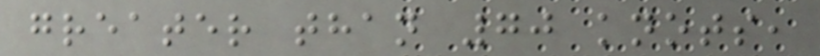greater than 70 knots,
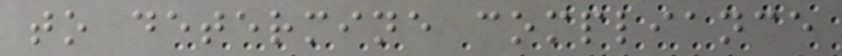to determine compliance
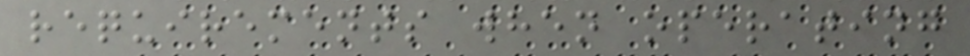requirements when operating
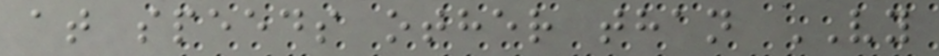at speeds other than VY
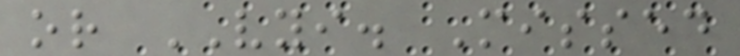or VYI. Missed
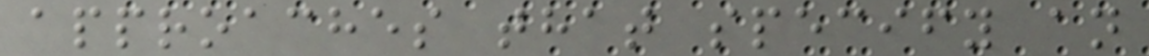approaches that specify an
